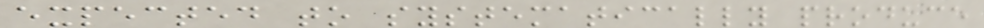expected to systematically produce
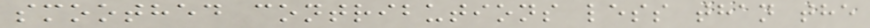smoothed contributions less than the
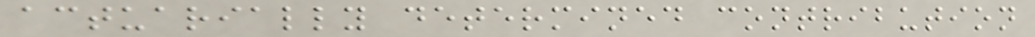actuarially determined contribution
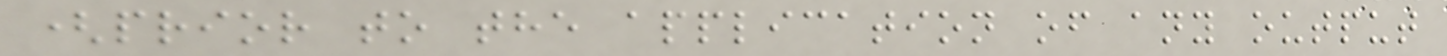(prior to the application of any output
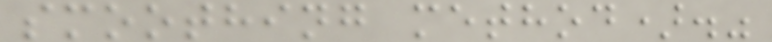smoothing method)."
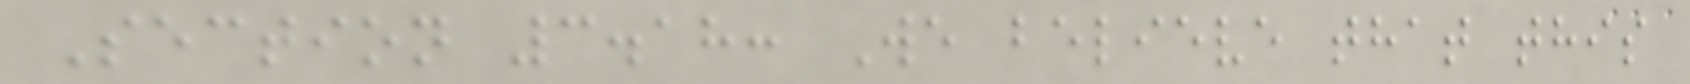Section 3.18: We believe that this
